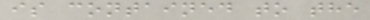is contained to the
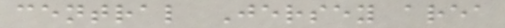central Jersey area
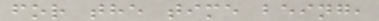for the time being,
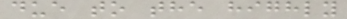due to the highly
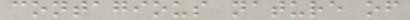contagious nature of
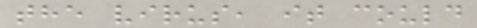the virus, it could
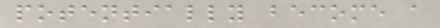potentially become a
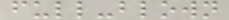full-blown
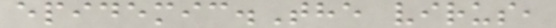epidemic.The virus,
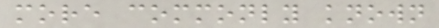more commonly known
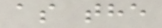as the
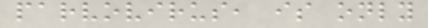parvovirus, is only
